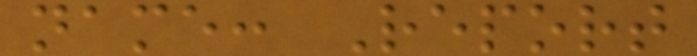name: Report
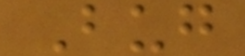Bug
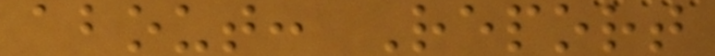about: Report
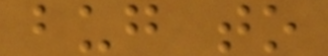bug to
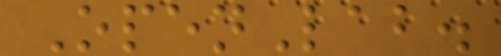OpenLab.
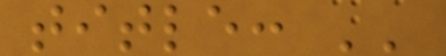title: ''
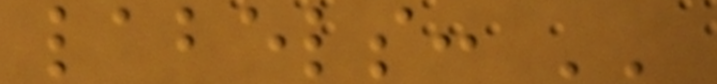labels: ''
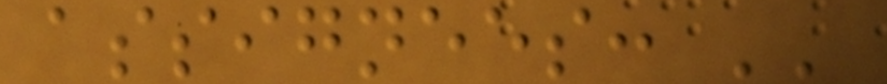assignees: ''
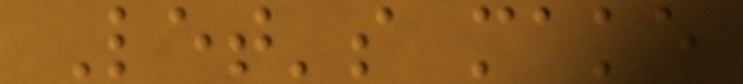Let's make
